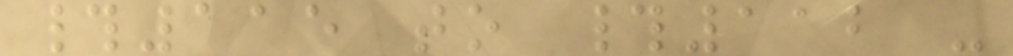#115 to #112 -
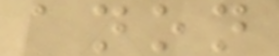anon
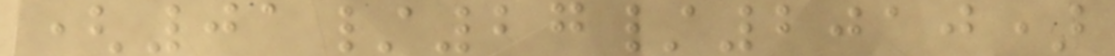(01/27/2010)
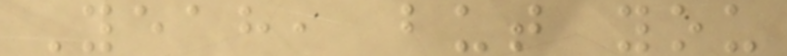Yeah, but you
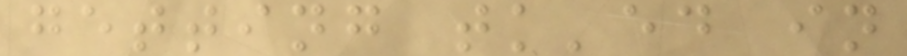getting tk'ed in
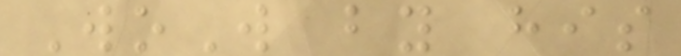WoW by his
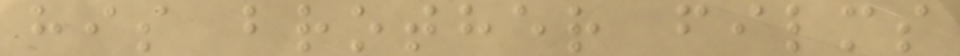his brother films
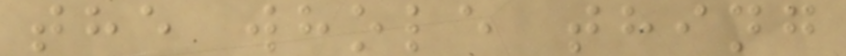the whole thing
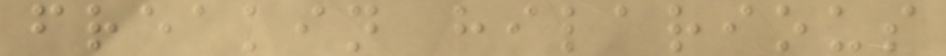freakin hilarious
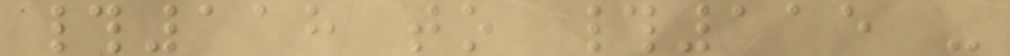#118 to #115 -
